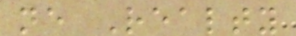ne Realty
